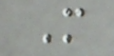M
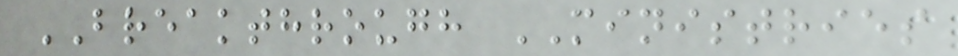BREAKTHROUGH MINISTRIES
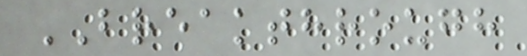BREAKTHROUGH
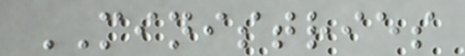MINISTRIES
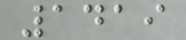1419
